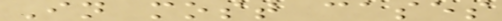In most cases
